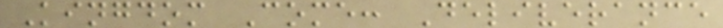Kingdom Come: Deliverance
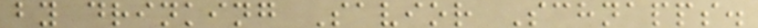by drinking Savior Schnapps.
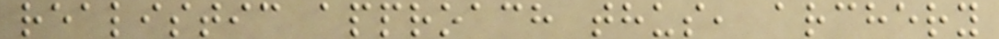realistic approach thus, archery
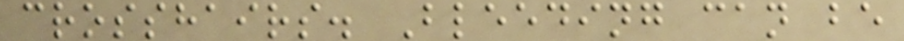crosshairs. Bleeding can be
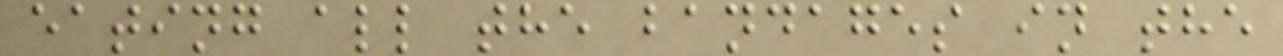eating all the bandages in the
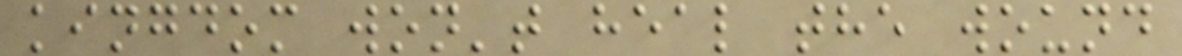kingdom won't heal the wound
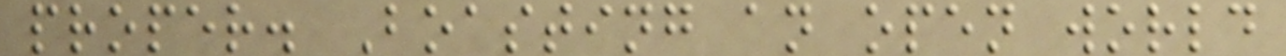proper. Boasting an open world
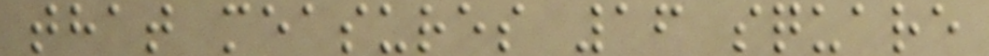that measures 16 square
